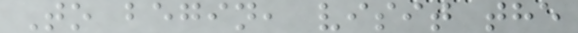To begin, visit the
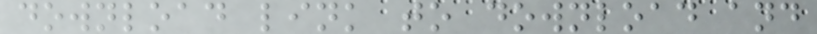download link to download and
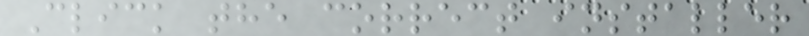Click the correct installer
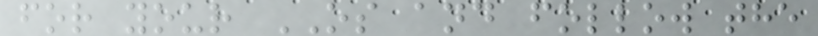for your OS and follow the
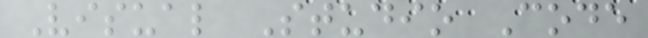Visual Studio Code
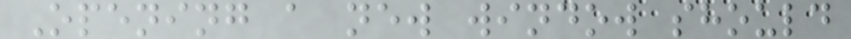Opening a new window should
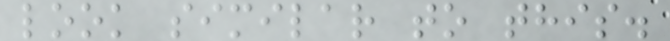look similar to this.
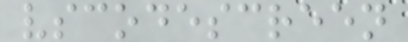vscodescreen
